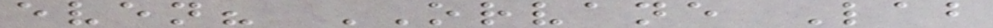even? ORVANE Lab
